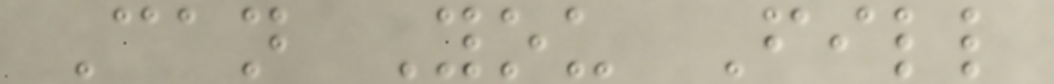Can You Fill
